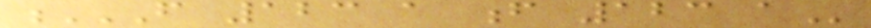F 123 A F 123 A
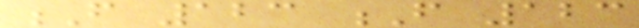F 123 F 123
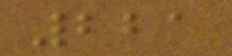221
